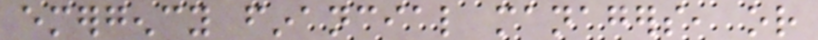emergency financial managers, or
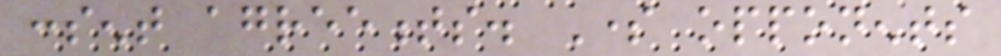consent agreements. Some opponents
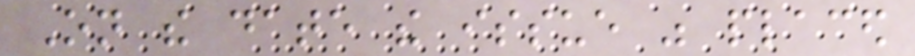On the date the issue was placed
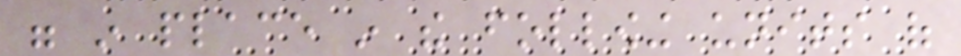were in place in the following units of
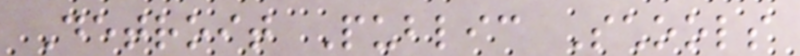Detroit Public Schools
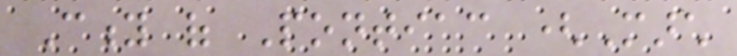City of Pontiac (March
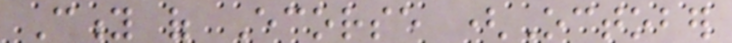City of Ecorse (October
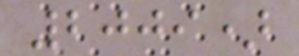2009)
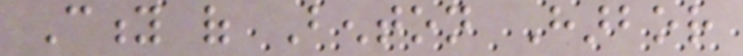City of Benton Harbor
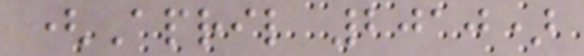(April 2010)
